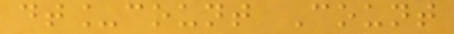dt_count Count
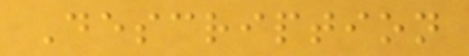Description
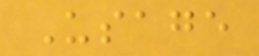Usage
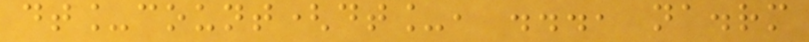dt_count(dt_, ..., na.rm
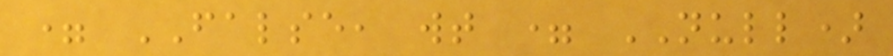= FALSE, wt = NULL)
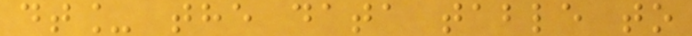dt_ the data table to
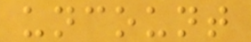uncount
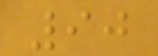90
